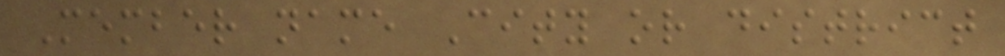Member name City or district
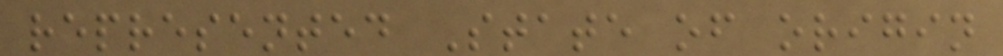represented State of origin
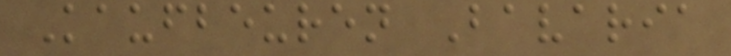Kaufbeuren Bavaria
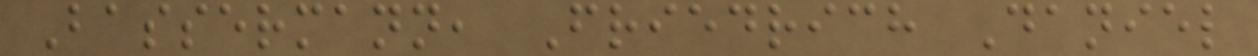Bassermann, Friedrich Daniel
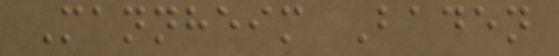Mannheim Baden
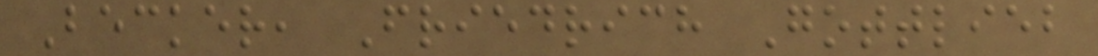Becker, Friedrich Gottlieb
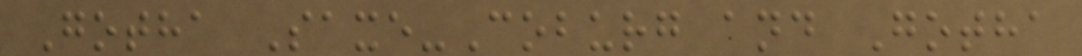Gotha Saxe-Coburg and Gotha
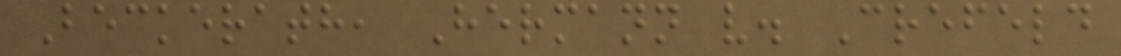Beckerath, Hermann v. Crefeld
